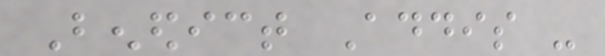Benedict Addis -
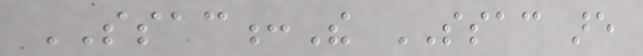SSAC:The SSAC are
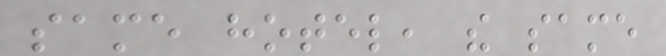same hotel, the same
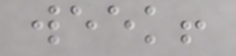week!
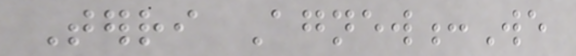Terri Agnew:We
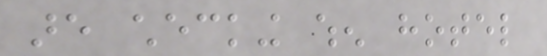are checking when hotel
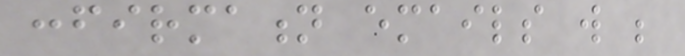confirmation emails will be
